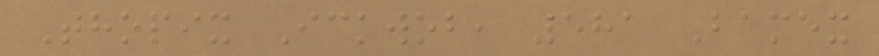Thopix Ickwob, 581 Bamex
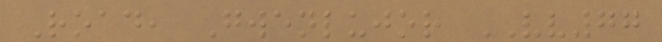Road, Gwenlujor VV77
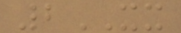2XX
